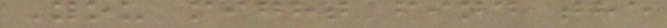You might find the
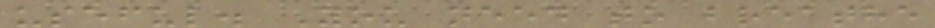useful. You need to breathe
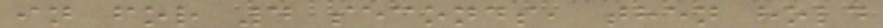in for 4 seconds, then hold
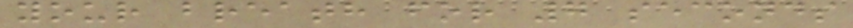your breath for 7 seconds
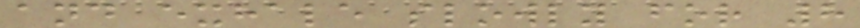and exhale slowly for 8
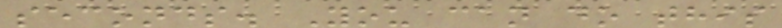seconds. You can do this
